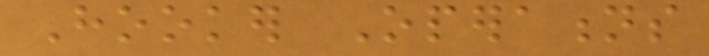Hooker Operations
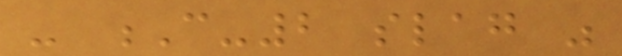- C-2 slag was
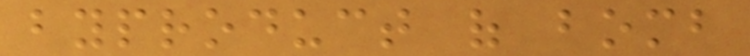byproduct of bomb
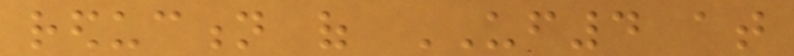reduction of UF4 at
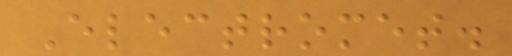Electromet.
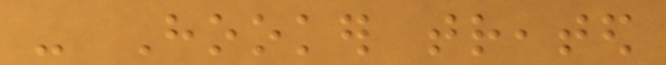- Hooker treated
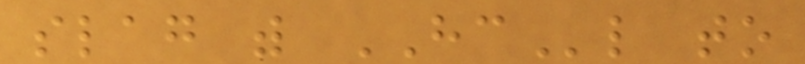slag with HCl to
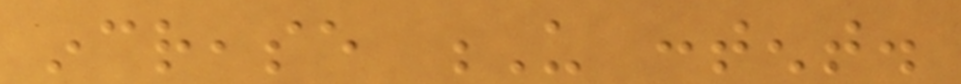increase U content.
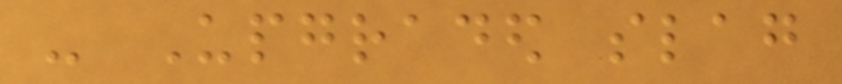- Upgraded slag
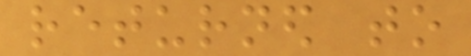returned to
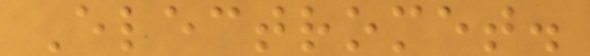Electromet.
